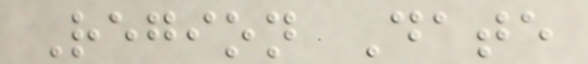Region Date
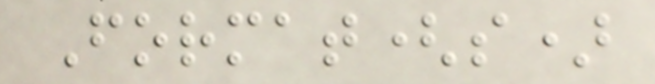Format(s)
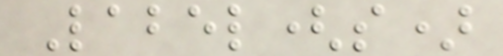Label(s)
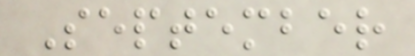September
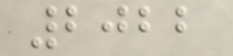2022
